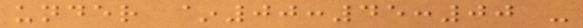under ~00:45:00 -
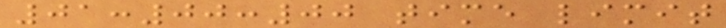01:00:00 time limit
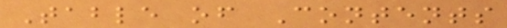Table of Contents
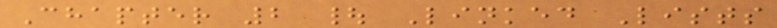Chapter 2 | Linked Lists
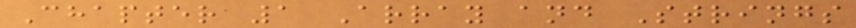Chapter 1 Array and Strings
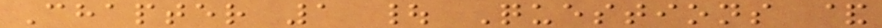Chapter 1 | Questions &
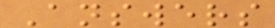Answers
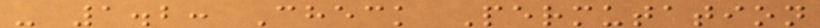- 1.2: Check Permutation
